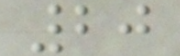20
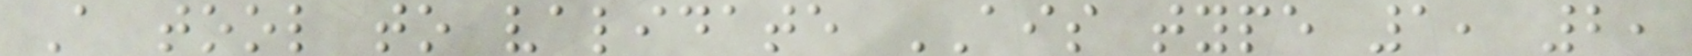A tool to validate AIS type 1, 2,
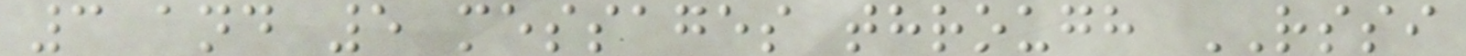3 and 5 messages through RSSI
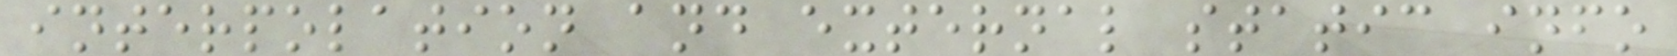interpolation and external static info
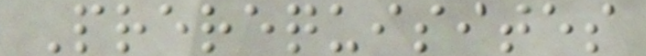Prerequisites
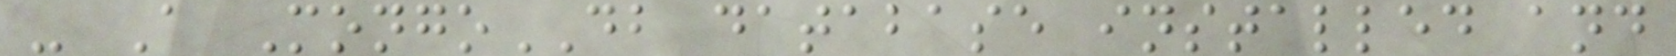- A MongoDB database installed and
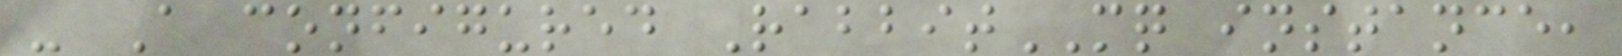- A configured RabbitMQ instance,
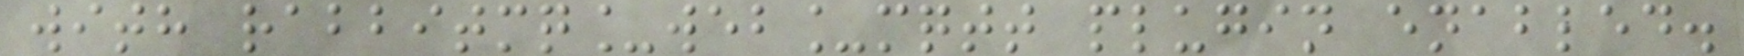with rabbitmq_web_mqtt plugin enabled.
